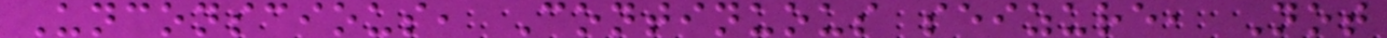Unconscious, Continuous seizure, Not
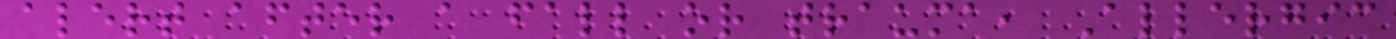alert after a fall or trauma, Allergic
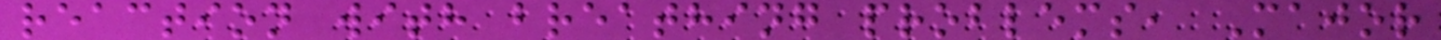reaction with breathing problems, Major
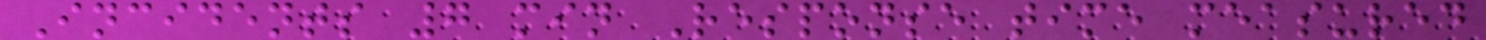Incidents 7 min Response time measured
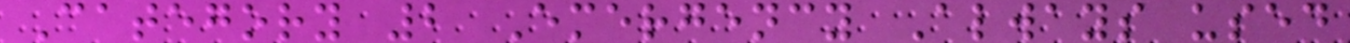Category 2 Emergency Always used
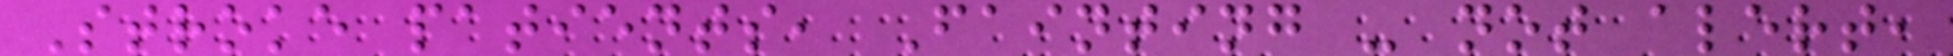Stroke patients, Fainting - not alert,
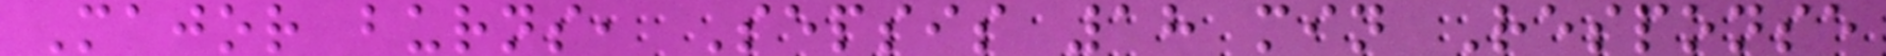Major burns, Sepsis 18 min Response
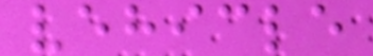vehicle
